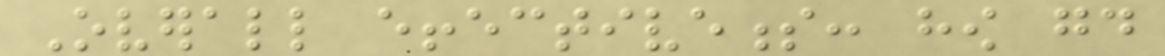Overall effectiveness: how good
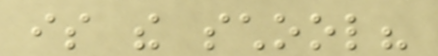is the school?
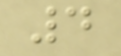4
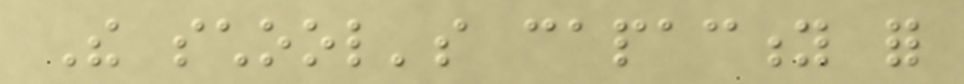The school's capacity for
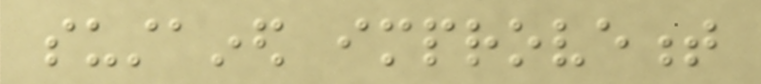sustained improvement
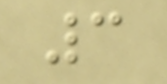3
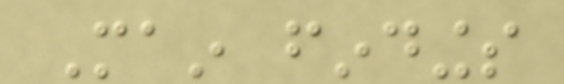Main findings
